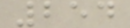254
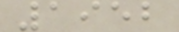1952
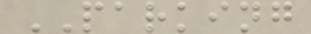PARKING
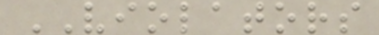VIOLATORS
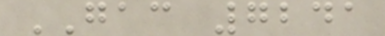GAC 7241
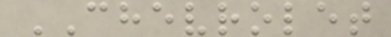CHEVROLET
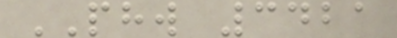PHW 3421
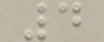4
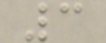3
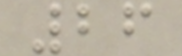26
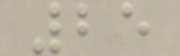25
